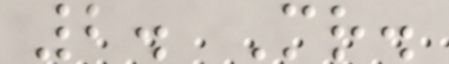2. Mr.
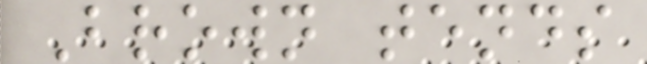Brown tends
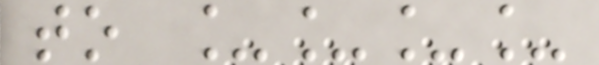to ____
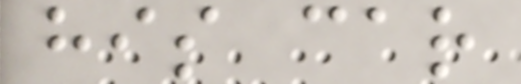his car
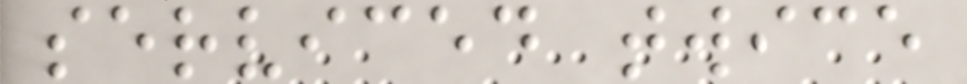serviced twice
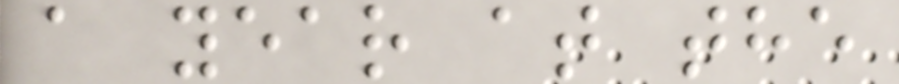a year at the
